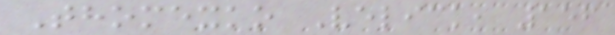Thomexko Velick, 156
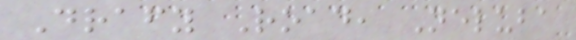Drafy Road, Neluba
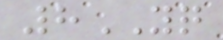8YQ
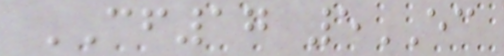CF17 5EC
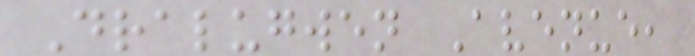Dralugwen Avenue,
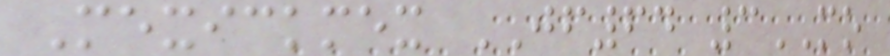Mexickmex JF64 3MO
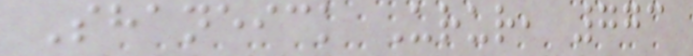Shaneick Urur, 773
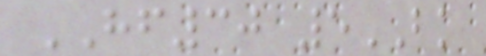HF30 5BK
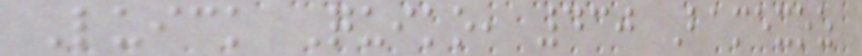Luick Quiko, 430 Bamexoz
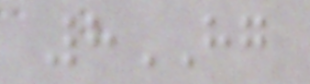8HG
